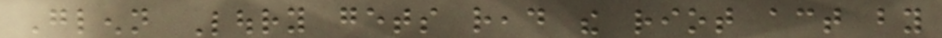Glenn Loury gets read the riot act by
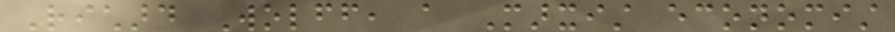Richard Wolff, a Marxist economist
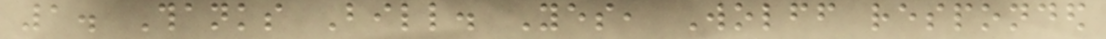1. Thanks Bill. Yes, Wolff responded
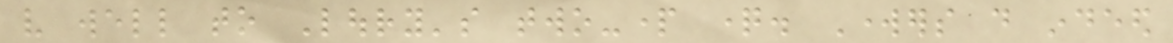very well to Loury's two-part question. Workers do indeed
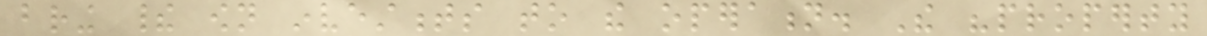bring their own investments to the operation. The "property
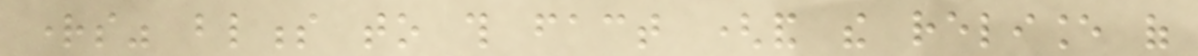rights" blindness to this fact (and the reliance of
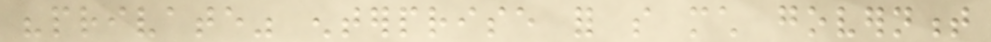"private" enterprise for so much government
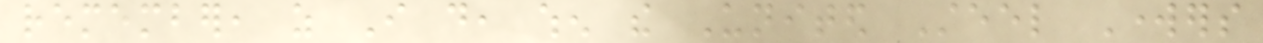remember, as I do, when the United Steel Workers
